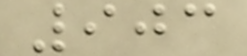903
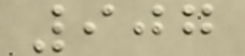907
